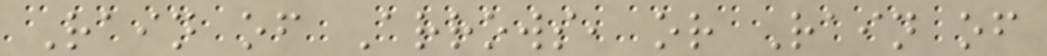Rain of Arrows, or Rain of
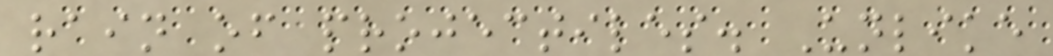rain of projectiles. Unlike
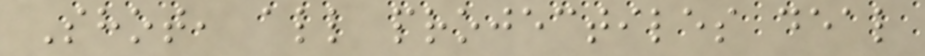Shot, all projectiles deal
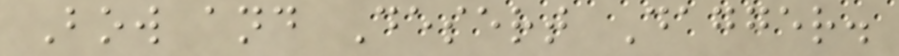Bow and Desert Dagger.
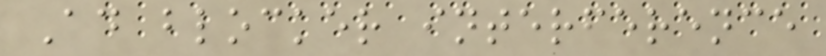Ad blocker interference
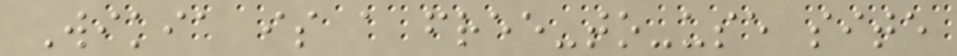Wikia is a free-to-use site
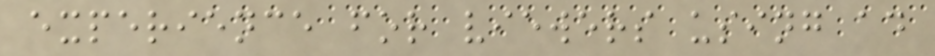experience for viewers using ad
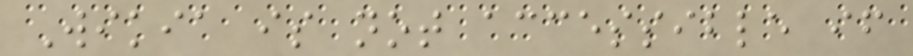Wikia is not accessible if
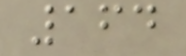164
